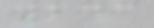243
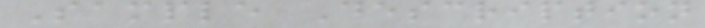Sample Description
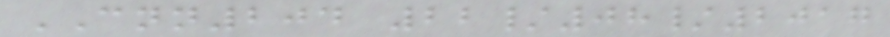CNN204 22/08/2017
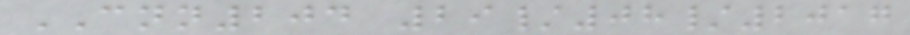CNN204 29/08/2017
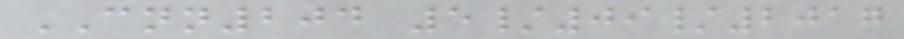CNN204 5/09/2017
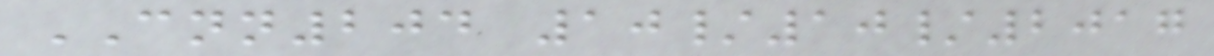CNN204 10/10/2017
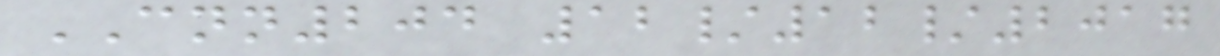CNN204 12/12/2017
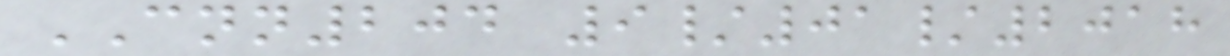CNN204 9/01/2018
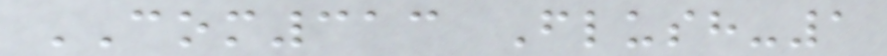COM313 Flush-1
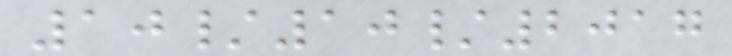10/10/2017
